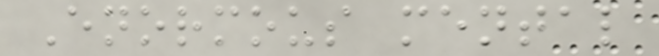Enormous mental
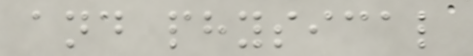and physical
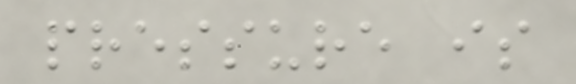pressure is
